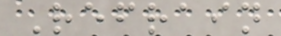Refrain
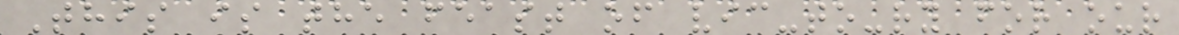This is the feast of vic-to-ry for our
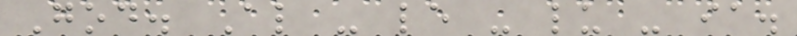God. Al - le - lu - ia.
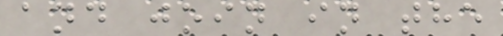and join in the
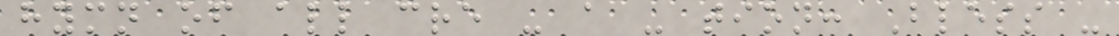hymn of all cre - a - tion: Bless -
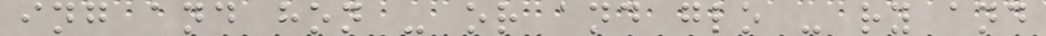ing and hon - or and glo - ry and
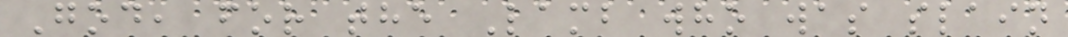God, for the Lamb who was slain
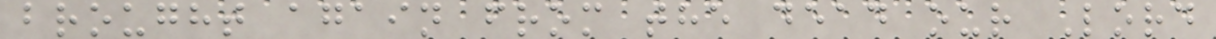brought again from the dead our Lord
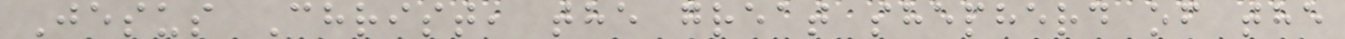Jesus Christ, the great shepherd of the
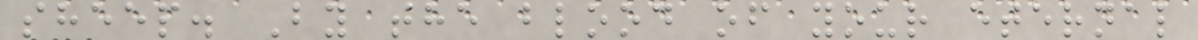sheep. By the blood of your eternal
